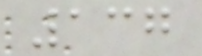137
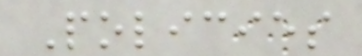Policies
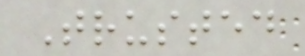Trusted
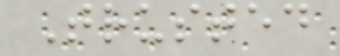Trusted
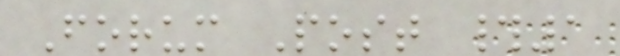Forum Post #1
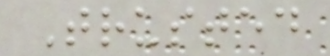Trusted
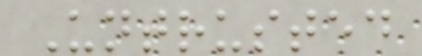Untrusted
